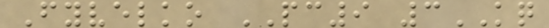Fyvelko PC9 3KQ
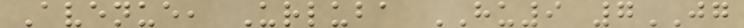Avenue, Urluba HU9 7JG
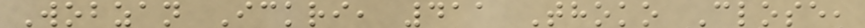Wobzan Ickri, 411 Thoko Close,
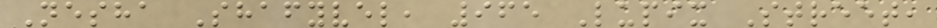Nesha Shafyvel, 965 Lupix Street,
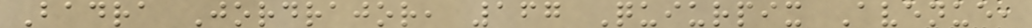Badra Jordrajor, 167 Quiurpix Avenue,
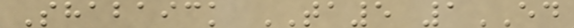Shabaick TA5 1ED
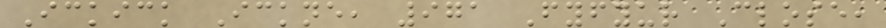Ickick Ickne, 971 Fyfyur Close,
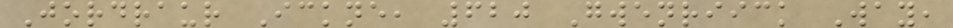Jordraur Ickne, 620 Gwenriick Way,
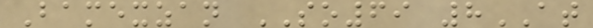Bamexzan SO69 8AT
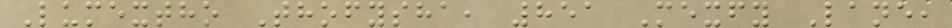Lumextho Thofysha, 851 Mexfy Lane,
